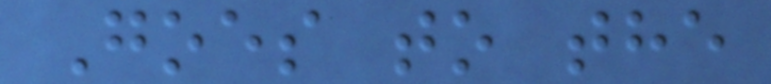Goes to the
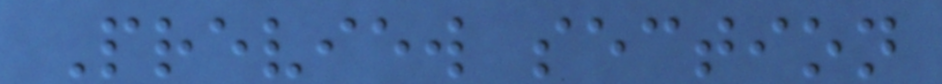Preview section
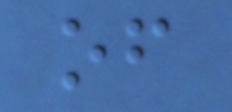of
